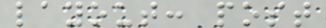layout: post
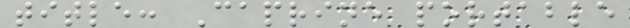title: Caprine portable
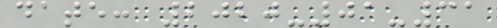date: 2020-01-31
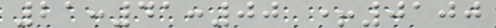21:41:00 +0100
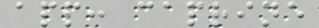app: caprine
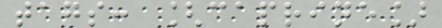tags: [caprine]
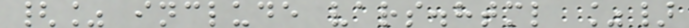{% include vars.html %}
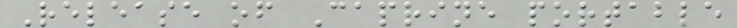Release of Caprine portable
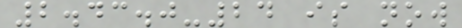2.43.0-24 is now
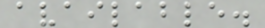available.
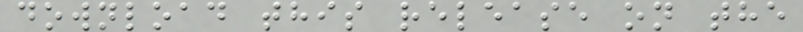download this release on the
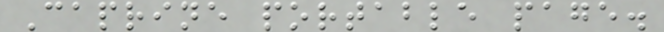Caprine portable page.
